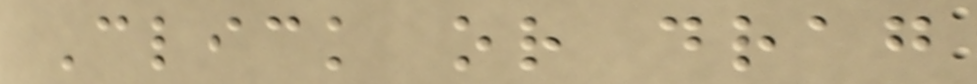Click or drag
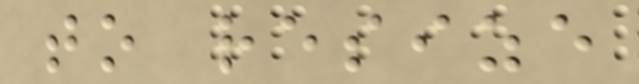to resize
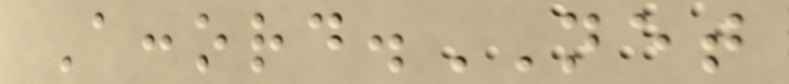Accord.NET
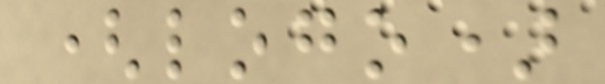(logo)
